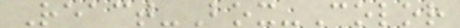React-Box-Color
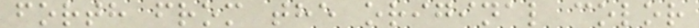forth from the original color
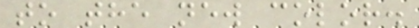to the new color.
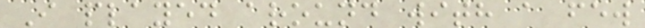I played around with a few
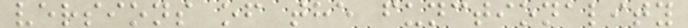versions of the functionality
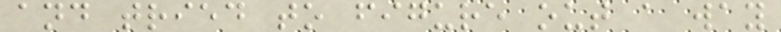and tried to figure out a way
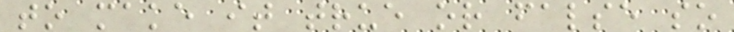to make it true or false so
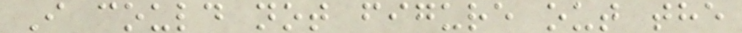I could not figure out the
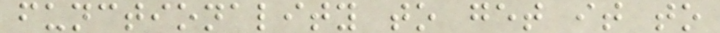functionality to get it to
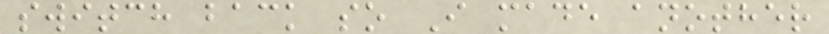switch back so I made another
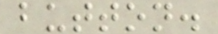button.
